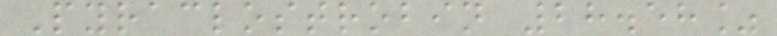Pyraclostrobin 28.58%
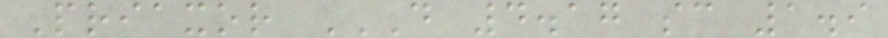Priaxor D 4.17 SC 1.9
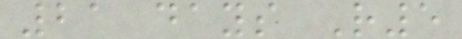21 days R5
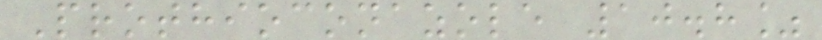Prothioconazole 10.8%
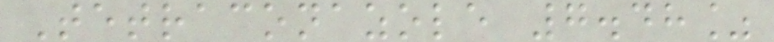Tetraconazole 7.48%
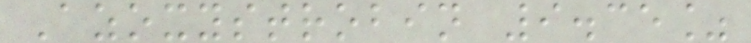Azoxystrobin 9.35%
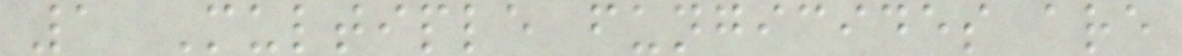1 Multiple fungicides are
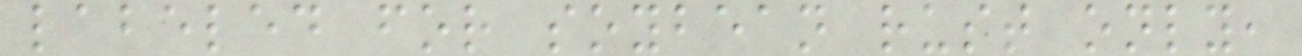labeled for soybean rust only,
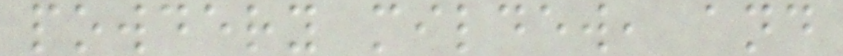powdery mildew, and
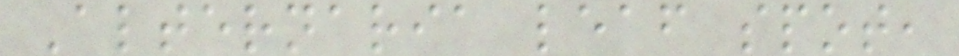Alternaria leaf spot,
